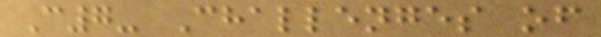C7- Challenges of
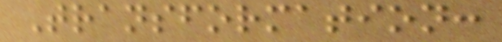Transformation:
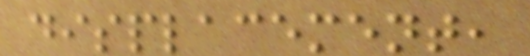displacement,
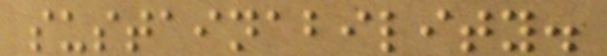sustainability.
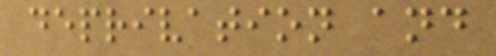deprivation and
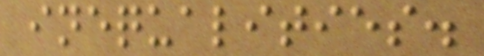inequalities.
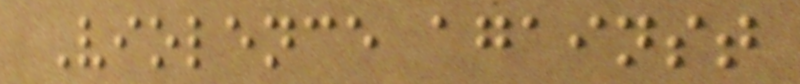Violence against
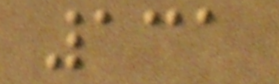131
